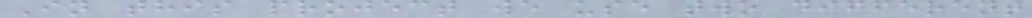In this project we use two different
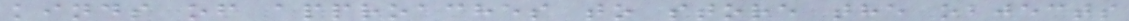kinds of approaches to store the objects
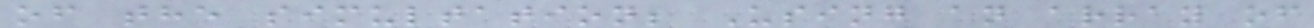of the simultation; Using an array of
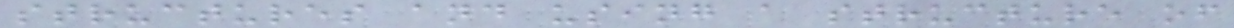structures and using a structure of
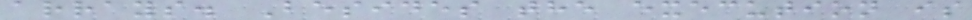arrays. Besides the execution is
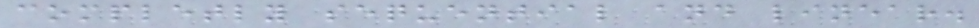completly sequential and linear.
